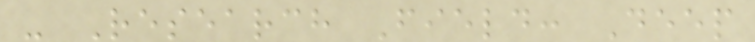- Research Field: Deep
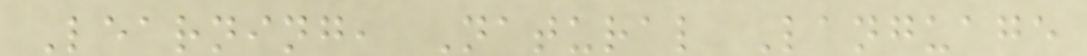Learning, Natural Language
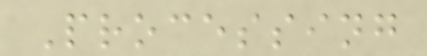Processing
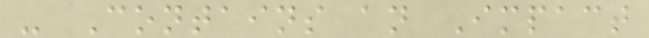- Contains an Impact
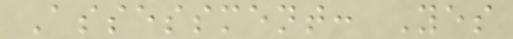Assessment: Yes
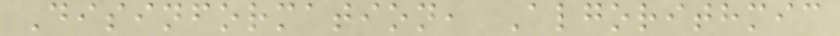Disinformation, Algorithmic
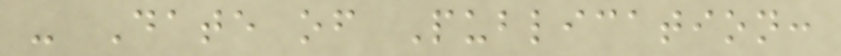- Date of Publication:
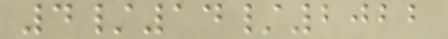4/14/2022
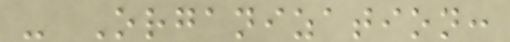- Organization:
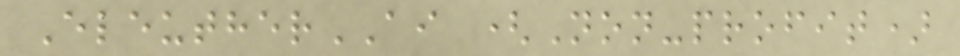EleutherAI (Non-profit)
